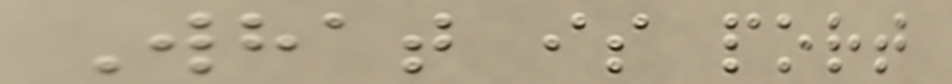What is port
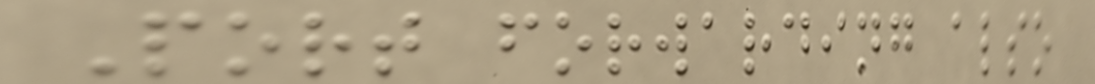Port forwarding also
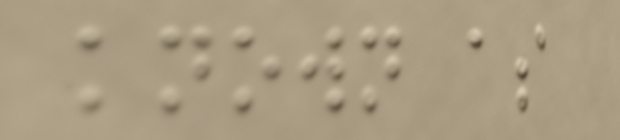known as
